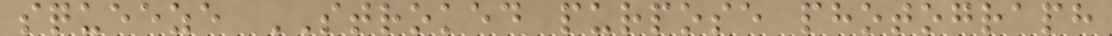squeeze STROKED purpose photograph
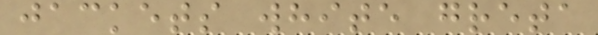jackets white greta
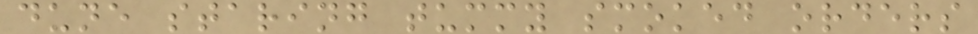dune staring tummy smoked orders
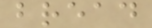bread
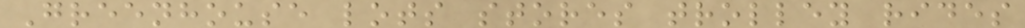Greenhouse lots stores trolley rides
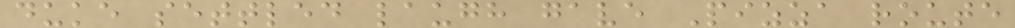duke settled laugh gave Pizza route
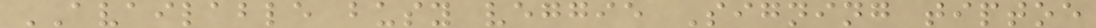AVAILABLE busy veggie Signing tiptoe
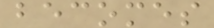becomes
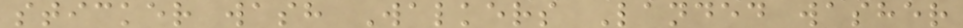sticker wash Walkers Landed washer
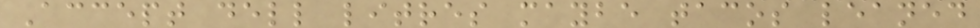Accept dell litres maybe tacos leaned
